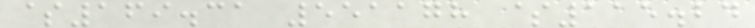$169.31 551178 $115.24
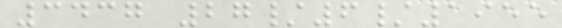3437 27/6/1955
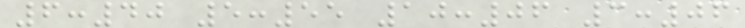6:40 5:55 10:06 3:06
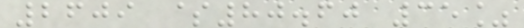2609 $80.60 35%
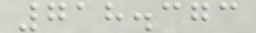718.373
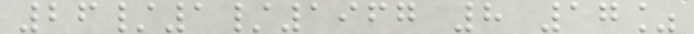26/1/1967 8 17%
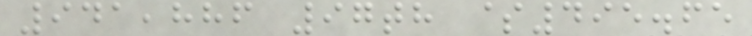941,886 97th $495.65
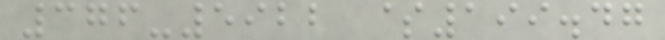376-5922 $199.47
